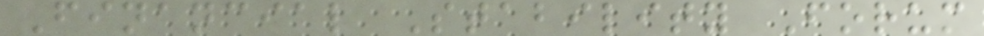Financial Stability Forum
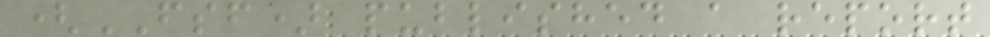(FSF) published a report
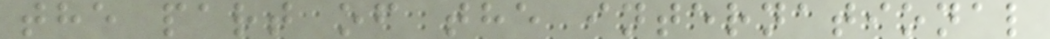the part of the international
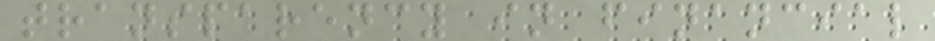transparency in financial
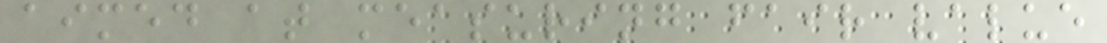aimed at measuring fair value
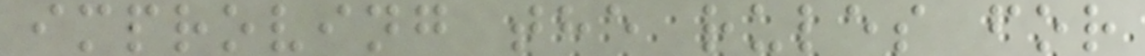improving the rules for
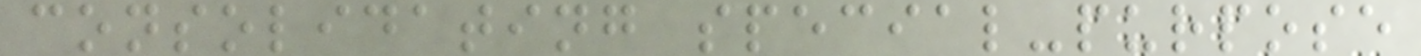consolidating special-purpose
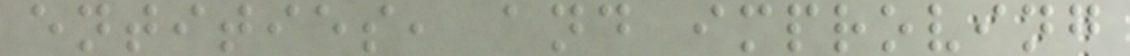entities, and improving
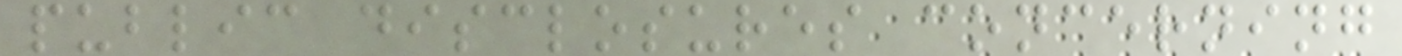public disclosures concerning
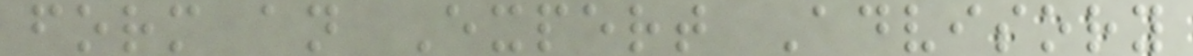form an Expert Advisory
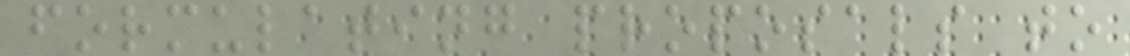formulating proposals to
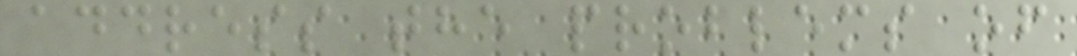address the problems of
